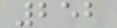252
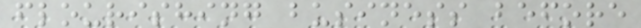flourishing business before
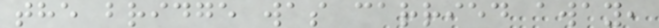the bridge was carried away,
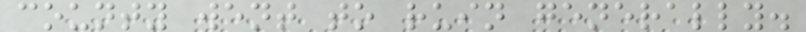county went to ruin generally.
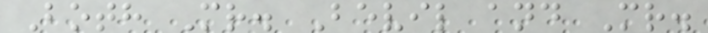Both Mr. Bevil and Mr.
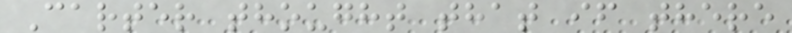Carter thought that if there
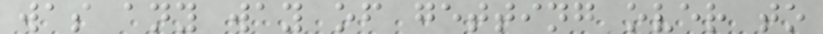was any way of getting over to
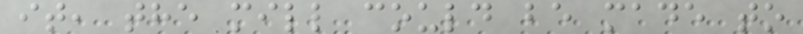it, the mill could be made to
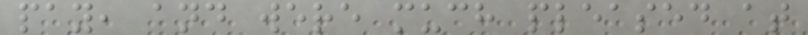pay, and were much pleased at
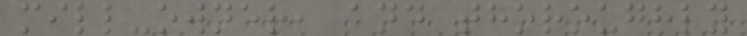mill-owner, and thoroughly
